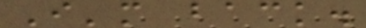I'm back.
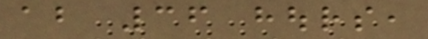about 36 hours,
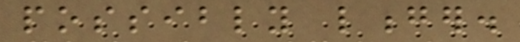possibly longer.
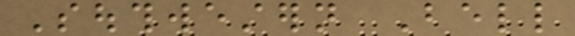Southwestern Bell
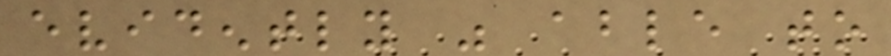evidently was able to
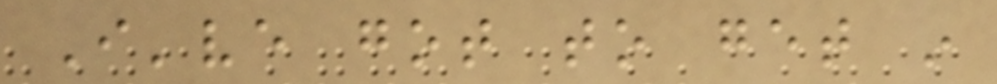I've got to get in
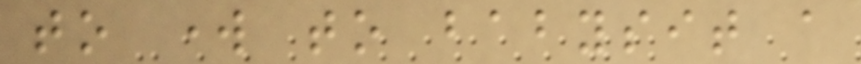to work to babysit a
